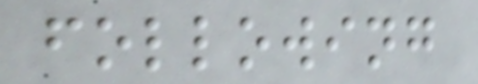following
